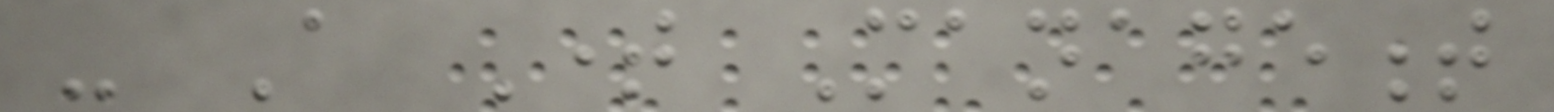- A Time Management
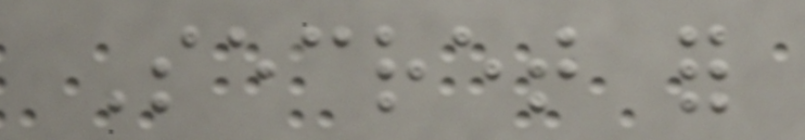Secret for
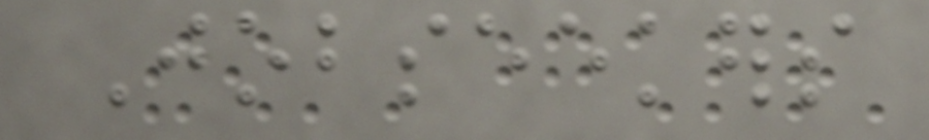Jobseekers
